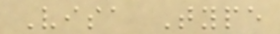Visa Type
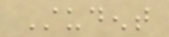Student
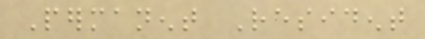Permanent Resident
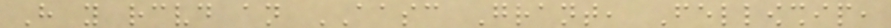Have you received an AASC Grant, Fellowship,
